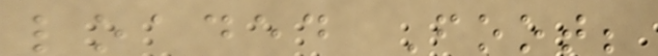loaded Foot;
